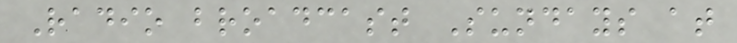Radio broadcast Sundays at
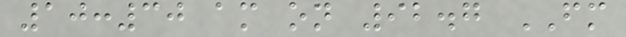10:30 am on 92.7 FM
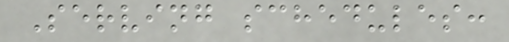Serving schedules:
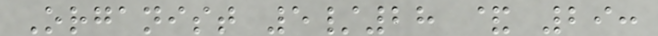Organist 5/28 & 29:
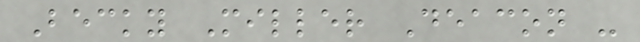Becky Miller Deacon -
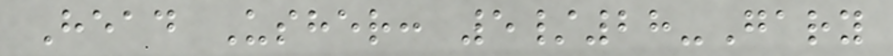Head Usher: 5/28-Gary
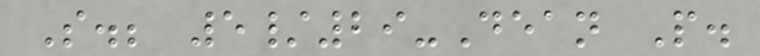S.; 5/29-Dean P.
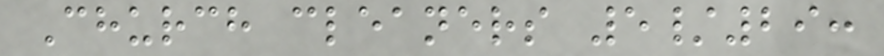Church cleaners 5/29:
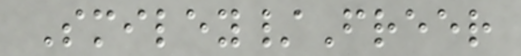Smiley/Freer
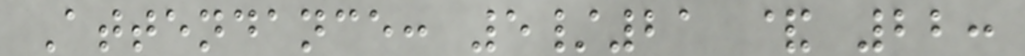Attendance: 5/21 & 22:
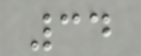34
